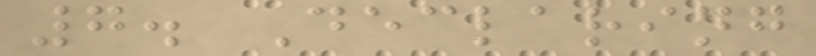7. Declaring
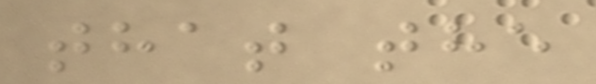that the
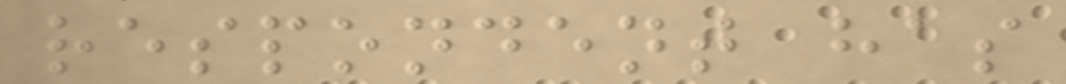respondent has
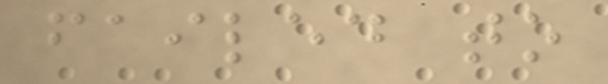failed to
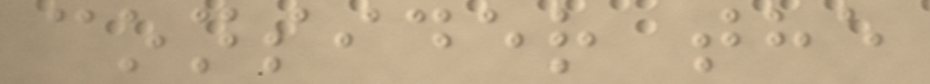consider the
